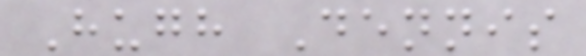Hugh Dennis
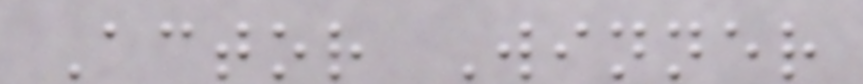Actor Winner
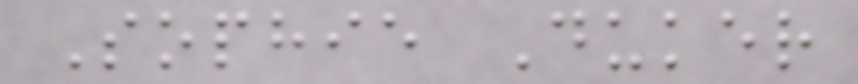Sophie Duker
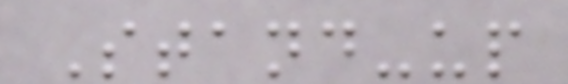Stand-up
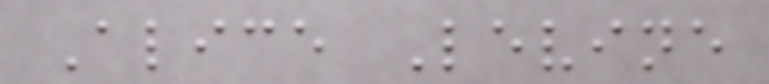Alice Levine
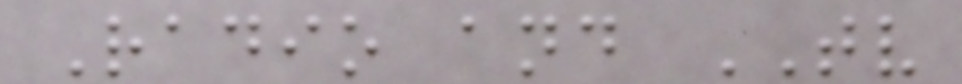Radio and TV
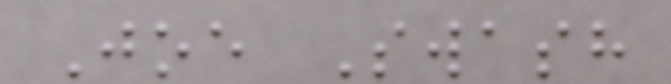Joe Swash
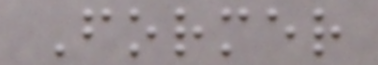Former
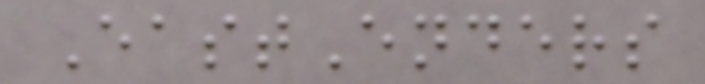EastEnders
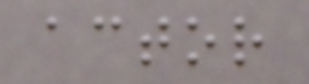actor
